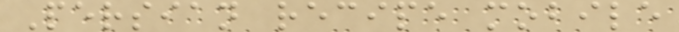Persian recipe mobile
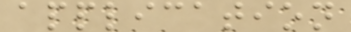application
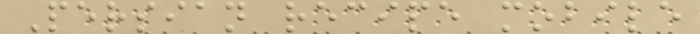Persian recipe mobile
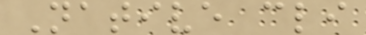Native cli
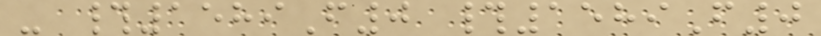- #1589F0 #1589F0
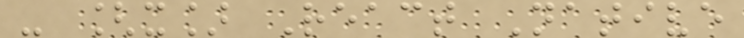- [x] React Native
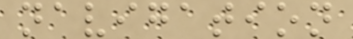navigation
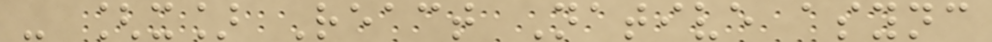- [x] React Native async
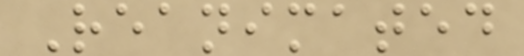Reanimated
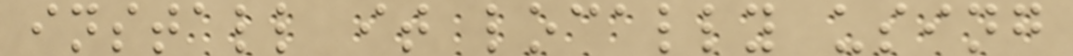install it locally using
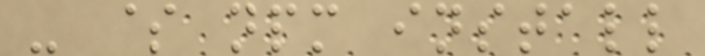- $ npm install
